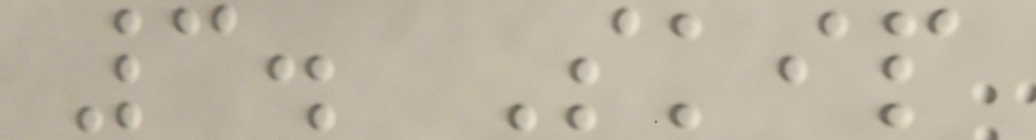3. Skip
